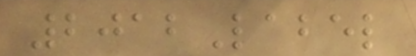2012Label
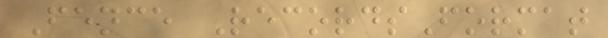Fence RecordsFormat
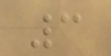3
